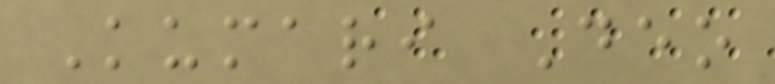Kumari Deo
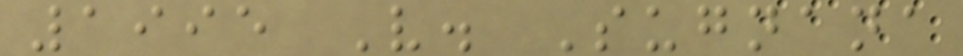1995 V. Sugnana
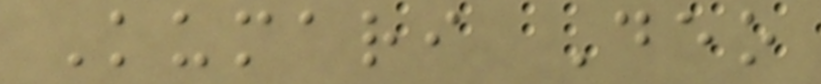Kumari Deo
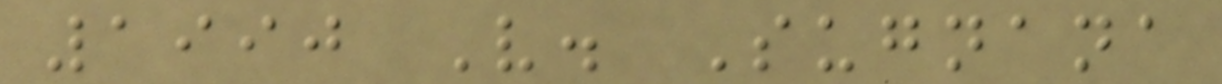1990 V. Sugnana
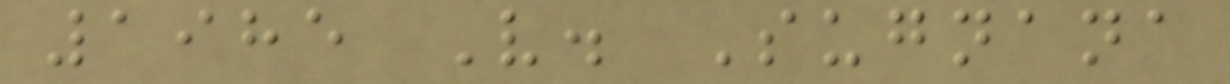1985 V. Sugnana
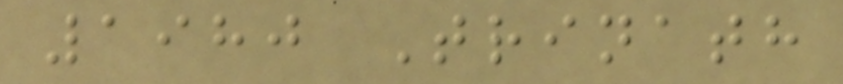1980 Trinath
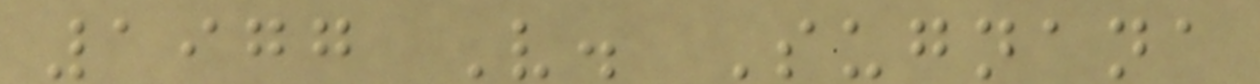1977 V. Sugnana
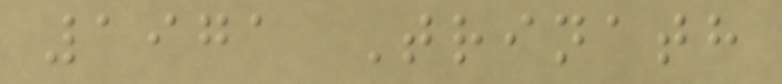1971 Trinath
